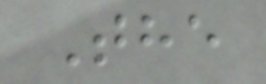The
